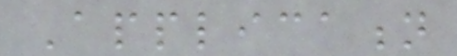Application
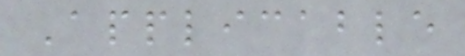Applicable
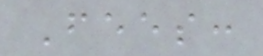Fees:
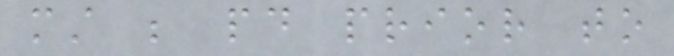must be paid prior to
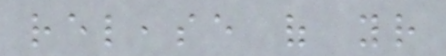release of your
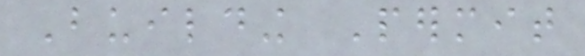Building Permit
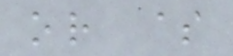or $
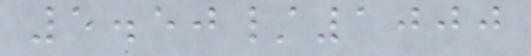5.50/1000
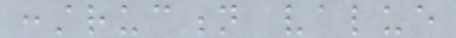construction value
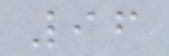96
